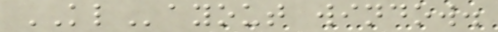KLayout window.
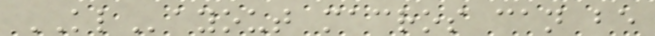KLayout macros can be
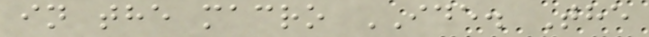in the macro IDE. The
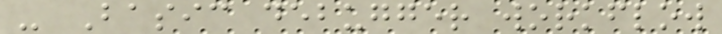- Basic debugger workflow
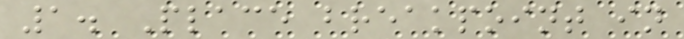1. Place breakpoint in
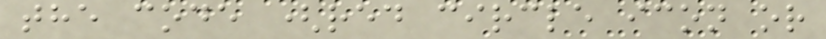the code (red circle icon or
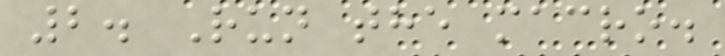2. Run the macro.
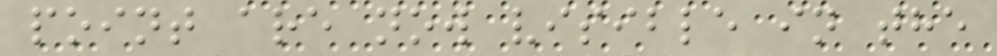point are now visible in the
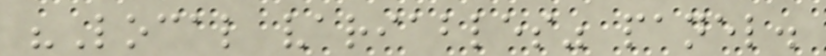"Local variables" panel.
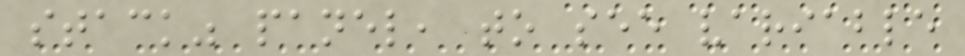stack" panel, to see variable
